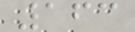163
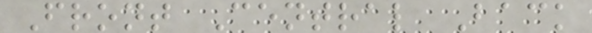Front Central Back
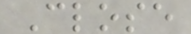Close
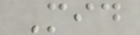Mid
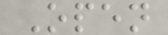Open
